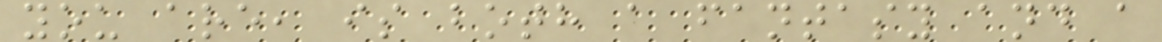you are, is both a fantasy and a
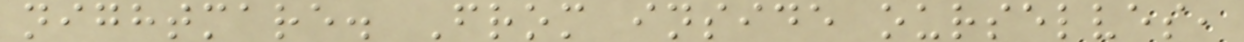nightmare. From inside ourselves,
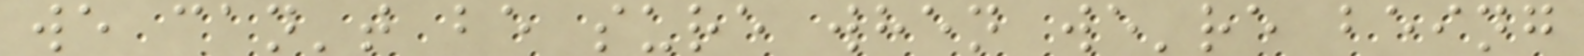we can't be sure when we're being
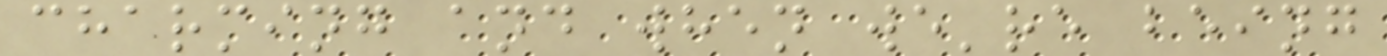charming and when we're being
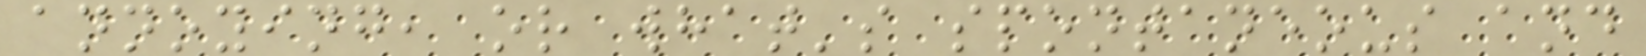annoying, or what's spontaneous and
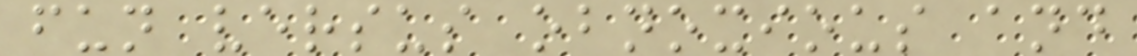fun versus obnoxious and
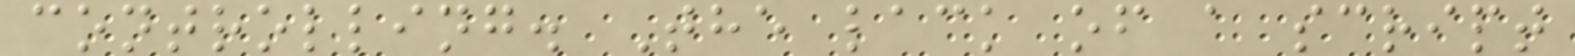controlling. The lack of a script
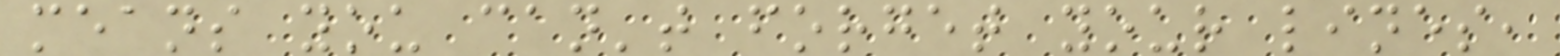means you can't forget your lines,
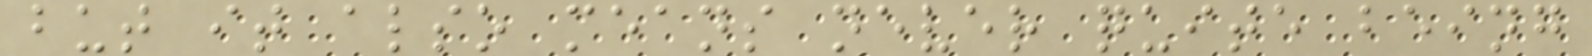but it also means never quite being
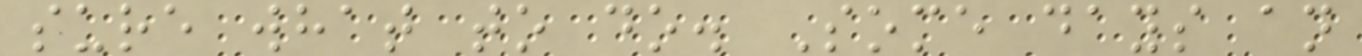sure what to do. Some days an
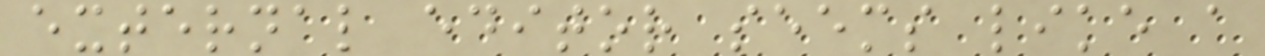external editor seems like a
